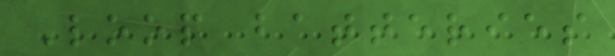Loop batteries
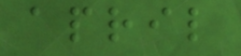april
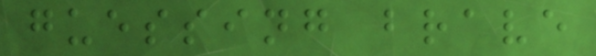guessing brave
